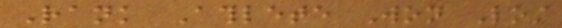Rank Athlete Won Lost
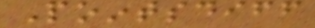Pointsdiff
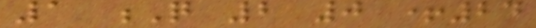1 Q 2 0 +24
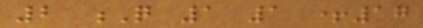2 Q 1 1 +17
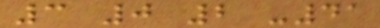3 0 2 -41
